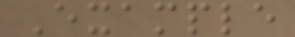Example
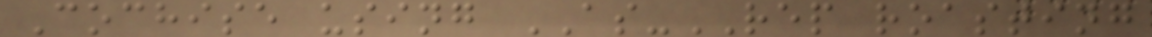Cochise using AS-REP roasting
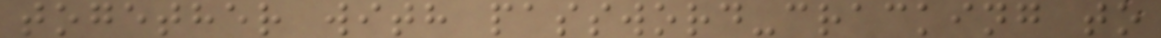together with password-cracking to
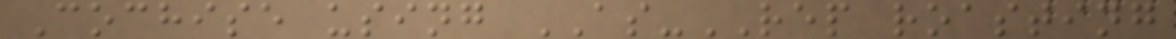Cochise using AS-REP roasting
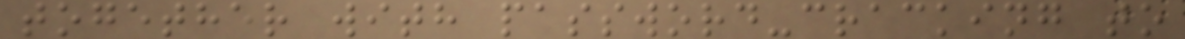together with password-cracking to
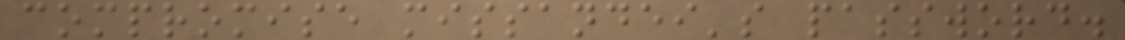compromise missandei's password.
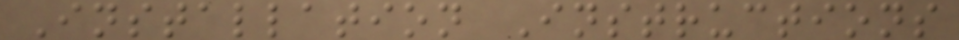Installation Instructions
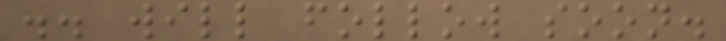.. will follow soon.
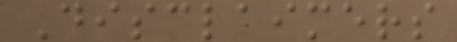Disclaimers
